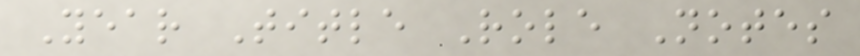Year Title Role Notes
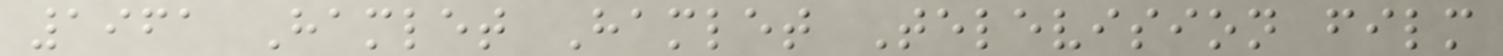1961 Hamlet Hamlet Television film
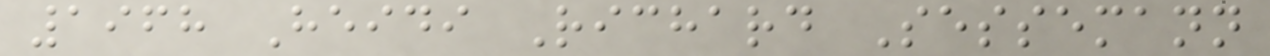1968 Heidi Richard Sessemann
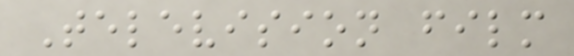Television film
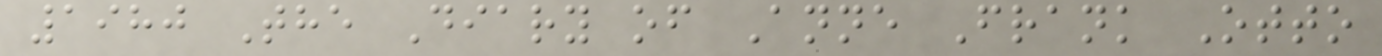1980 The Diary of Anne Frank Otto
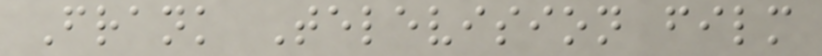Frank Television film
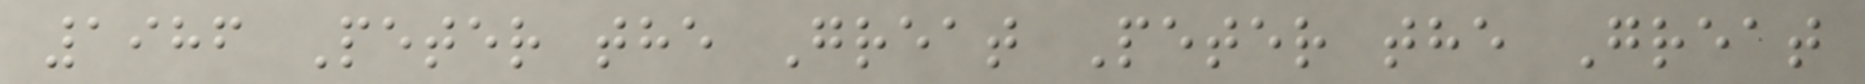1986 Peter the Great Peter the Great
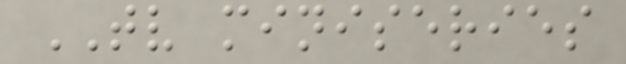TV miniseries
